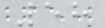58
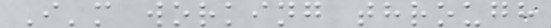I'm working through
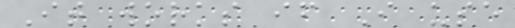It works if I use
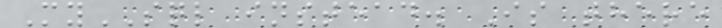MySQL instead. Is there
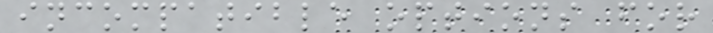incompatible options for
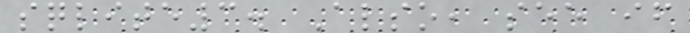sqlite3. Also, see if
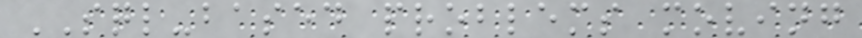SQL-based problems moving
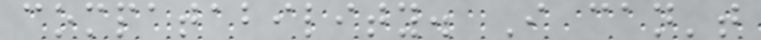compatability. I can't
